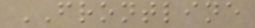FRONTLINE
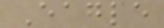Eagle
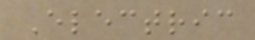Electric
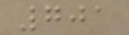701
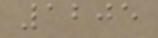1205
